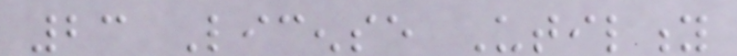23 License Utility
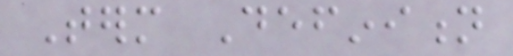Term Definition
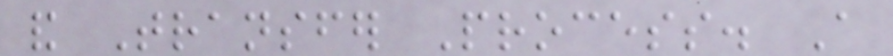and Transfer Process. A
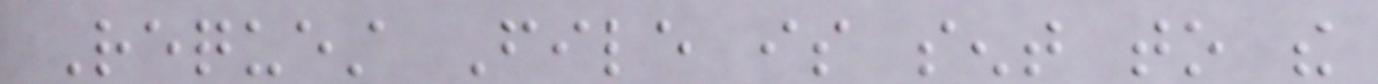Request File is sent to the
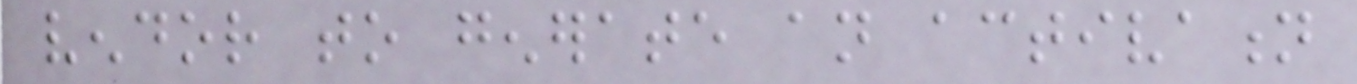vendor to generate an activation
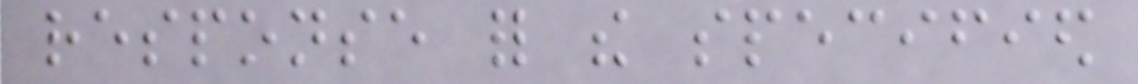response for the specified
